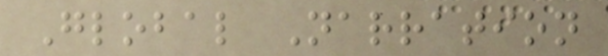Global Narration
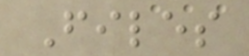Files
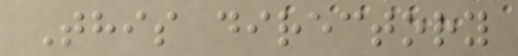This directory
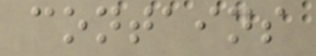contains
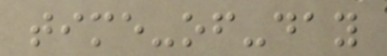time-of-day
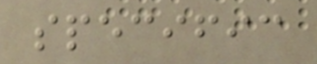specific
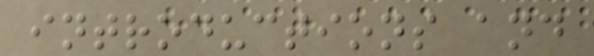introductions and
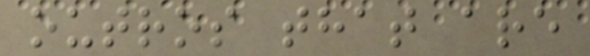outros that are
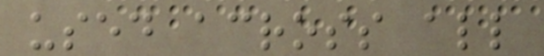used across all
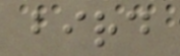bird
